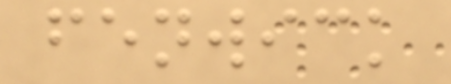fenwick
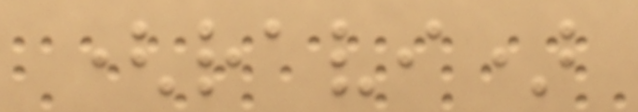(ravi)
